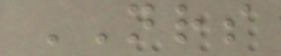NRS
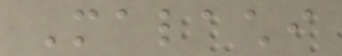Malachi
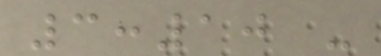3:10 -
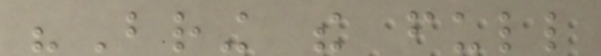"Bring the full
